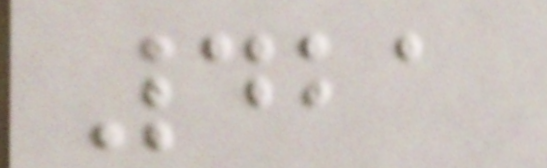421
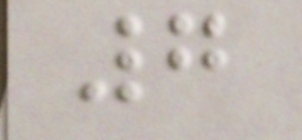7
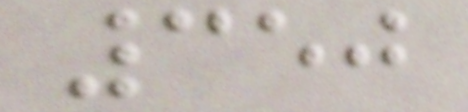350
